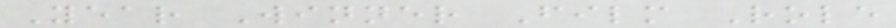Year Winner Film Role
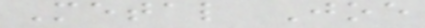Metal Joe
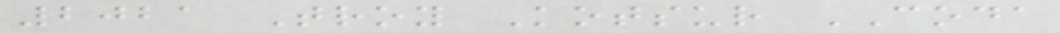2021 Troy Kotsur CODA
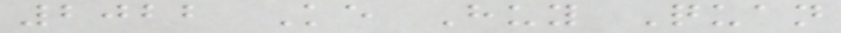2022 Ke Huy Quan
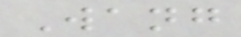Wang
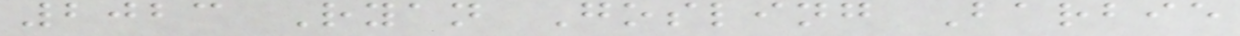2023 Ryan Gosling Barbie
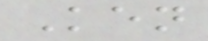Ken
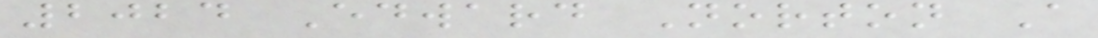2024 Edward Norton A
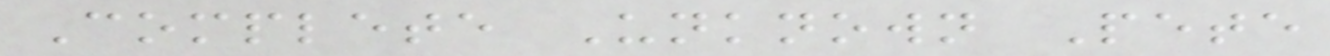Complete Unknown Pete
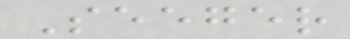Seeger
